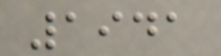1941
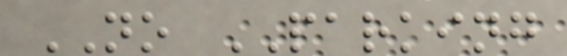NO PARKING
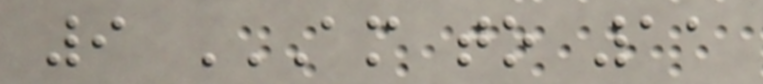9 AM TO 11
